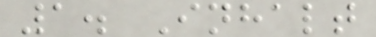1. Inhalt
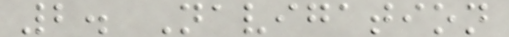2. Navigation
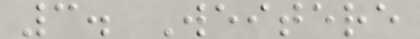3. Weitere
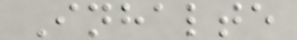Inhalte
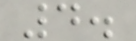4.
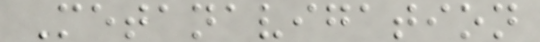Metanavigation
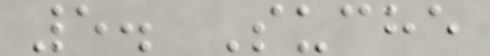5. Suche
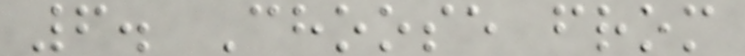6. Choose from
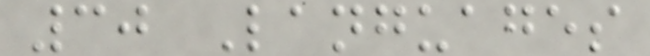30 Languages
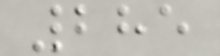285
